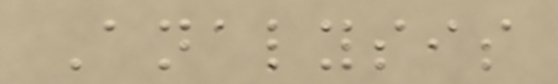Analysis
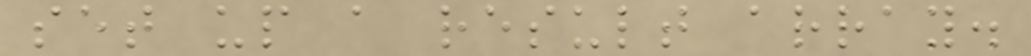set up a result array.
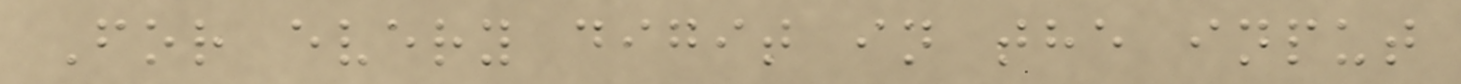For every digit in the input
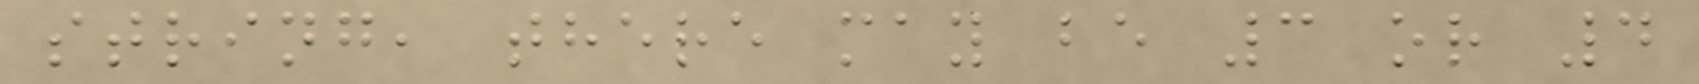string, there may be 3 or 4
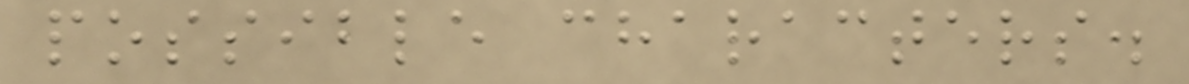possible characters.
